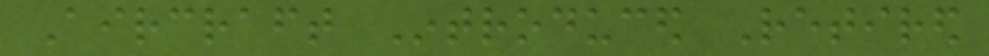Aircraft Introduced Retired
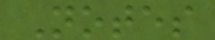Notes
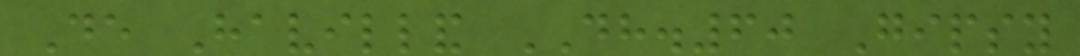De Havilland DH.60 Gipsy
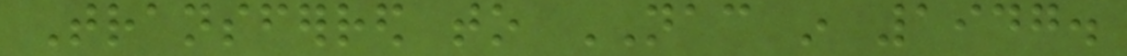Transferred to NAC in 1947.
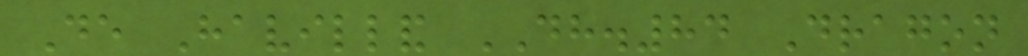De Havilland DH.84 Dragon
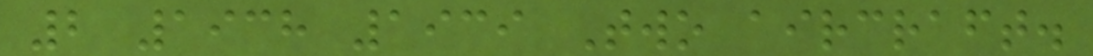2 1938 1939 Two aircraft.
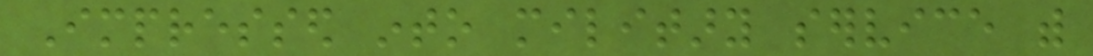Impressed into military service with
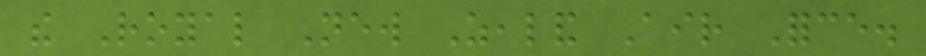the Royal New Zealand Air Force.
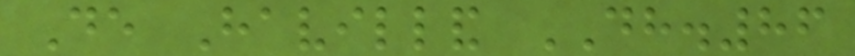De Havilland DH.86
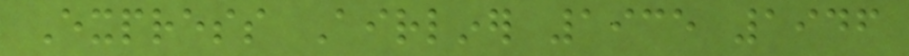Express Airliner 1935 1946
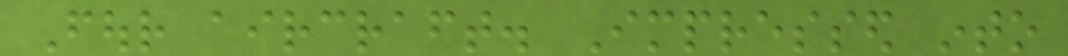Four aircraft. Impressed into
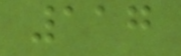117
